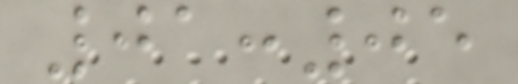01:05
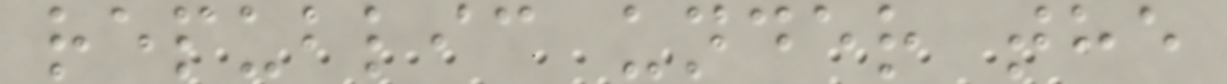republic under the
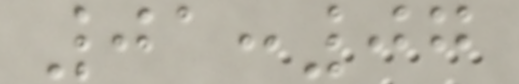01:07
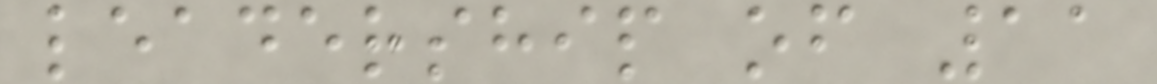leadership of 11
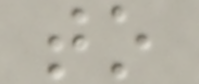to
